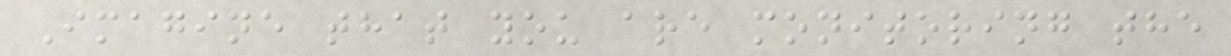Imagine that you are monitoring the
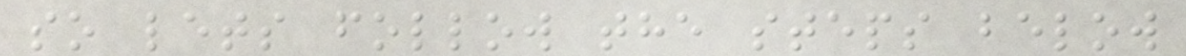so lets follow the steps below
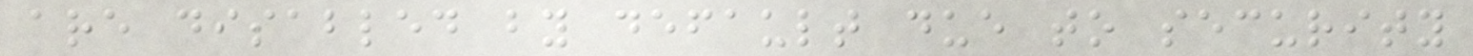are disabled by default due to security
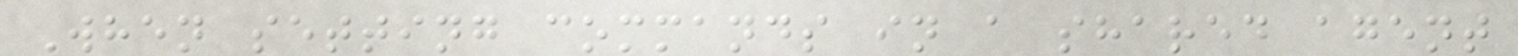When setting commands in a shared agent
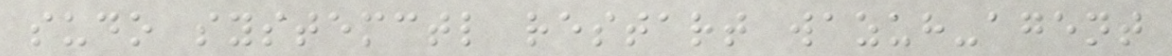sudo systemctl restart wazuh-agent
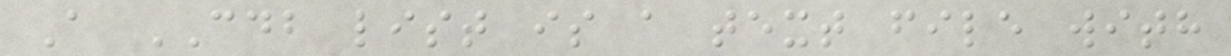A CDB list is a text file with
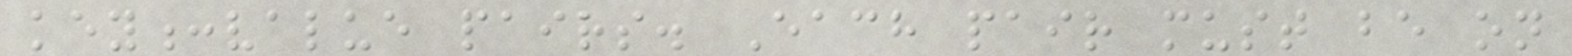key:value pairs. Each pair must be on
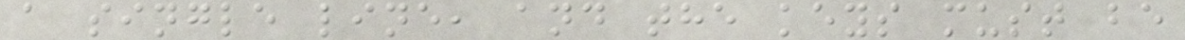a single line, and the keys must be
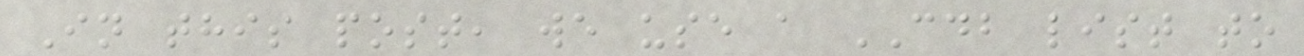In this post, we use a CDB list to
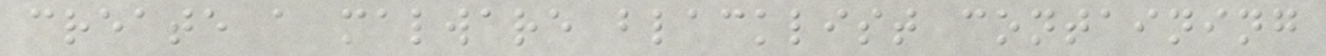create a malware blacklist containing
